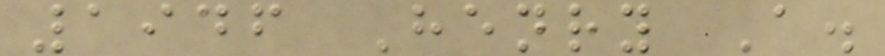1946 Henry A.
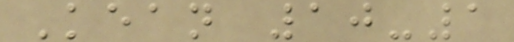Kean 10-1
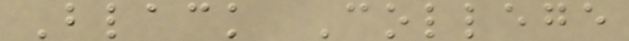Black College
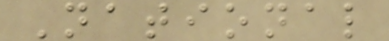National
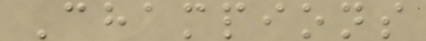Champions
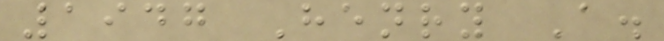1947 Henry A.
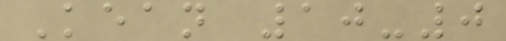Kean 10-0
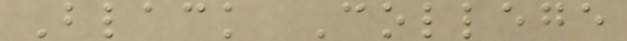Black College
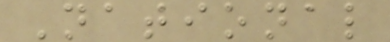National
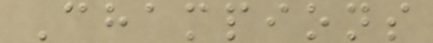Champions
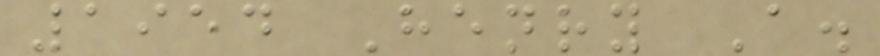1954 Henry A.
